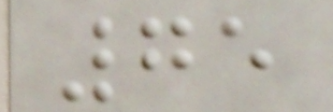75
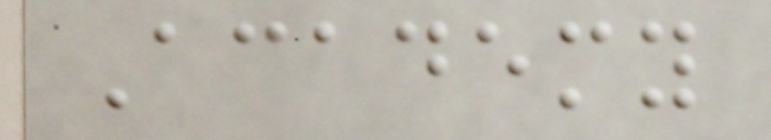Academy
